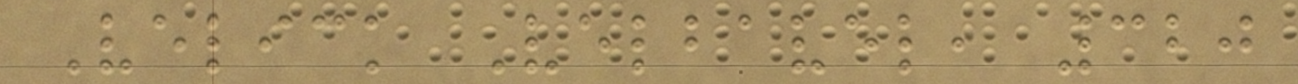Velick Velbavel, 320
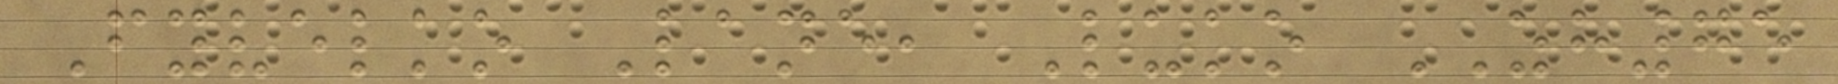Fyvelko Lane, Luko ZH75
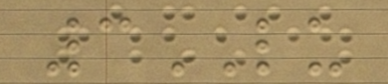3LU
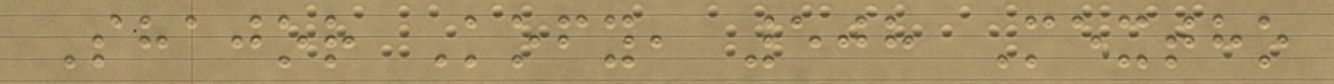Shajor Kofy, 508 Mextho
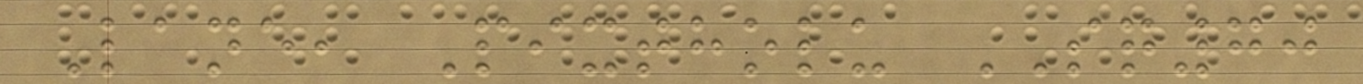Lane, Pixtholu SQ70
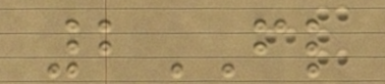2FL
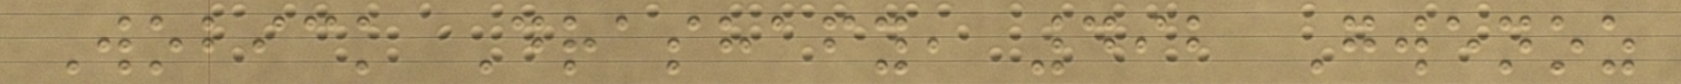Wobick Drashafy, 492 Gwenoz
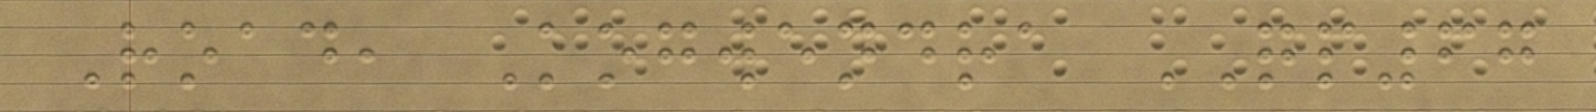Road, Kogwendra QP67
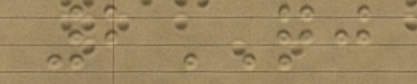2QJ
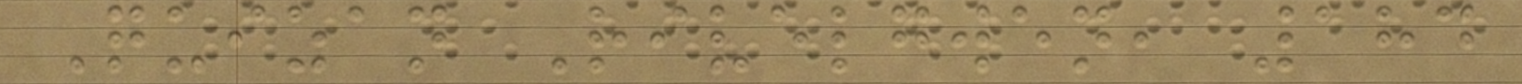Quizan Rivelgwen, 184
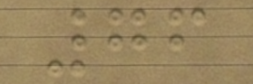76
